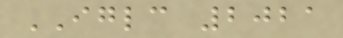IGLC 2021
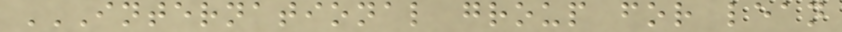INTERNATIONAL GROUP FOR LEAN
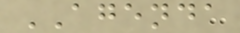AGENDA
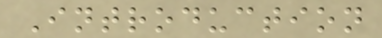Introduction
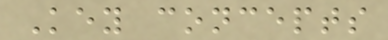Key concepts
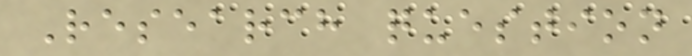Research question
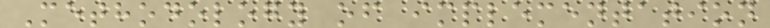Methodology of implementation
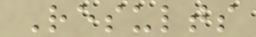Results
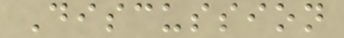Discussion
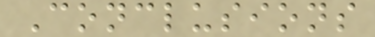Conclusions
